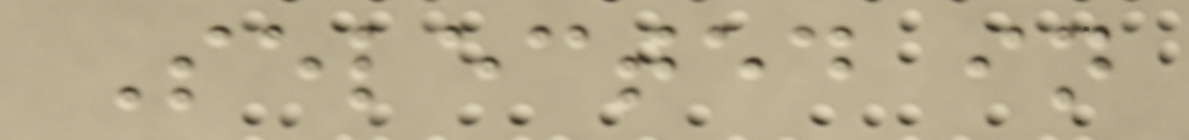Selected in
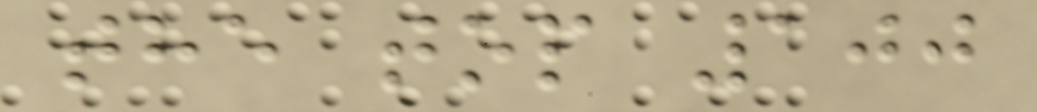the top 100
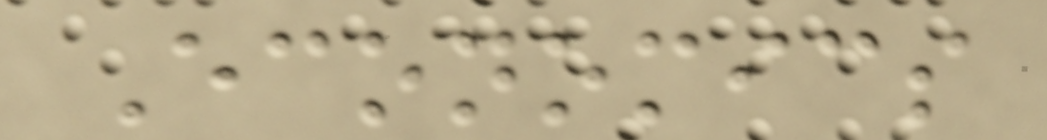Economics
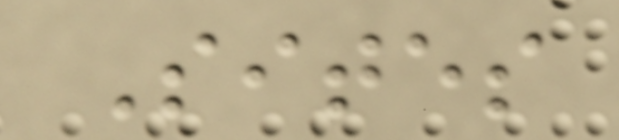Sites
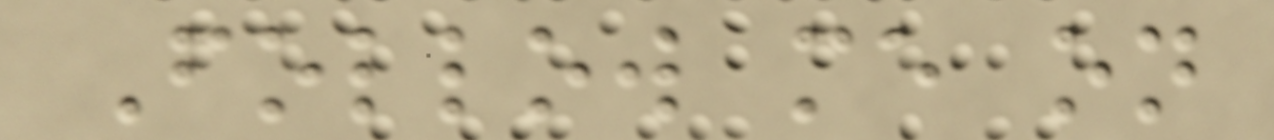Follow me on
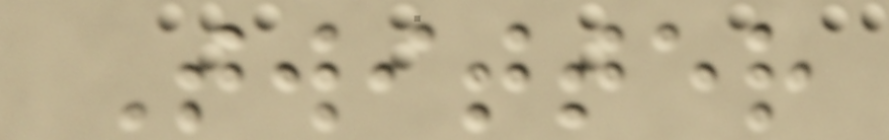Twitter
